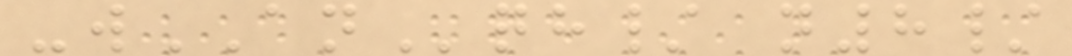-wANqh/ n8/
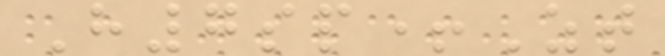H7sp+Zt
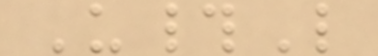U#L
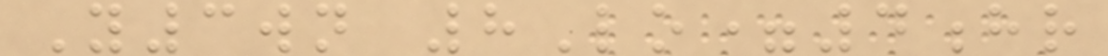Y3wn 8Lo=4hr
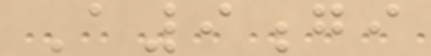A9gi
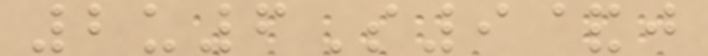2u6S9&j
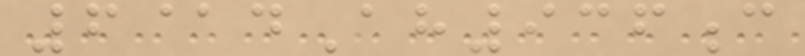6@dAh936c
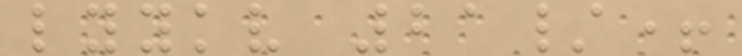lyykv 21/+
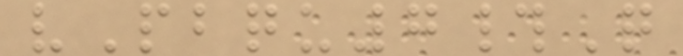vPbqu7#Q
